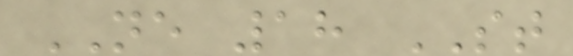NE 18 ST
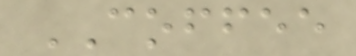COFFEE
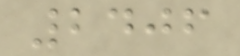2406
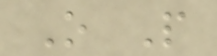O P
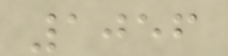1056
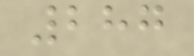287
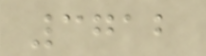3712
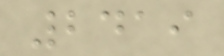2419
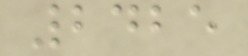2425
